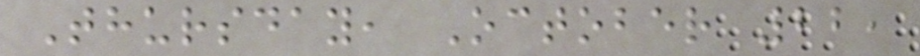Thursday, October 22,
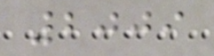2009
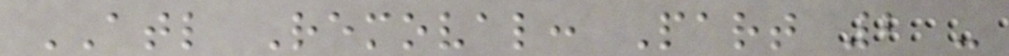ATL Removal: Part 2 -
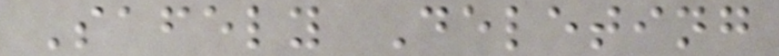Safely Deleting
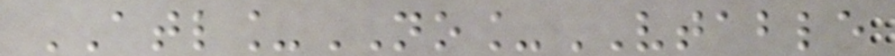ATL_NO_VTABLE
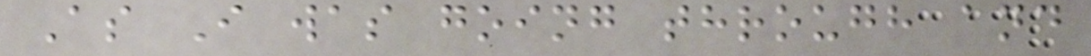As I was going through and
